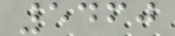5460
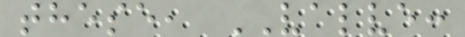these, VALVE:
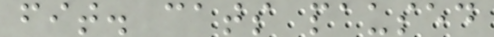fit. cats paused
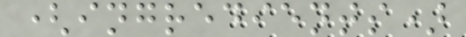(ingredients)
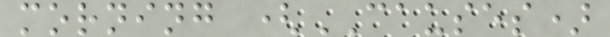morning (CAUSES)
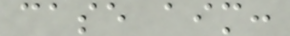case aim:
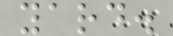yard.
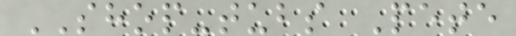SHOP-tubs Pete
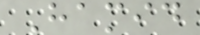Hamid
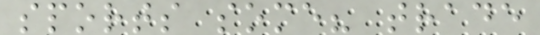sports some? trade
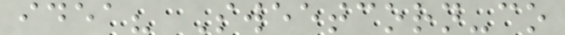idea? Sweetcorn-co
